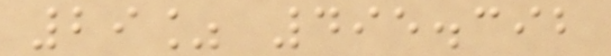29% 495.392
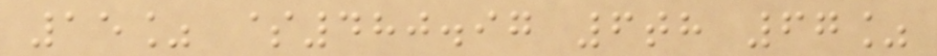15% $480.97 6th 67%
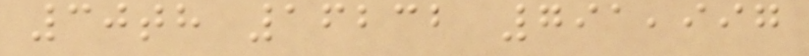30th 16232 791,997
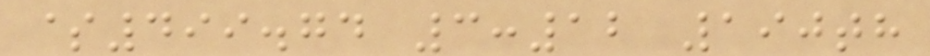$499.74 3:12 190th
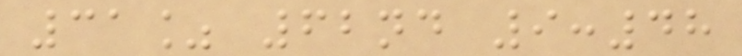31% 62nd 9:48
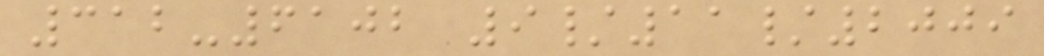312-6102 9/11/2009
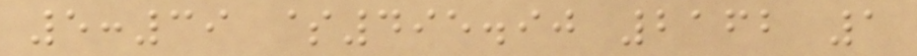5:39 $495.90 2162 1
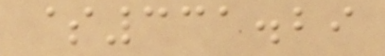$331.29
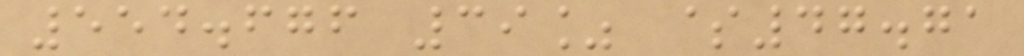554.676 39% $47.71
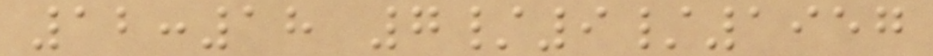12:18 7/9/1957
